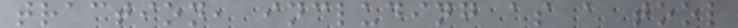traction, including as a tool
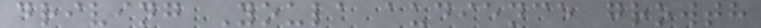driving Youla audience growth
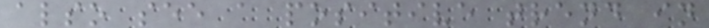also see a positive trend in
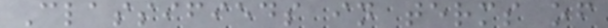Classifieds in terms of
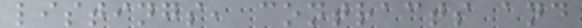listings, contracts and
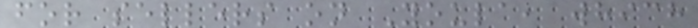for sellers on Youla, which
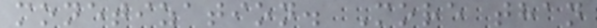monetization. More than
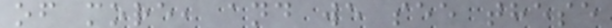of more, and we see these
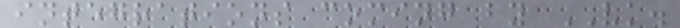integrations coming by VK.
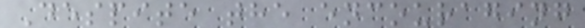Despite the encouraging
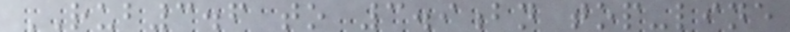RUB3.6 to 3.9bn top-line
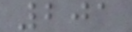201
